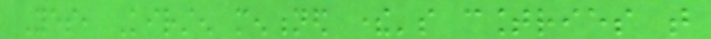Yes, Kirsten mentioned there's countries that
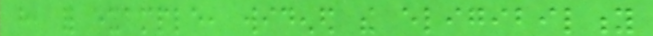have, for example, widened the eligibility
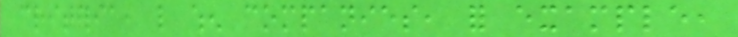criteria, like when companies, for example,
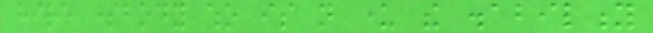hire somebody who is not under the disability
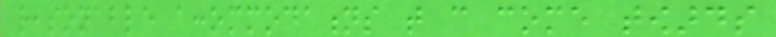reasonable accommodations that can come towards
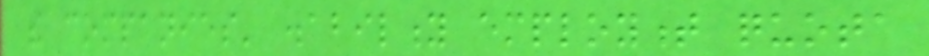the companies' disability employment quota
